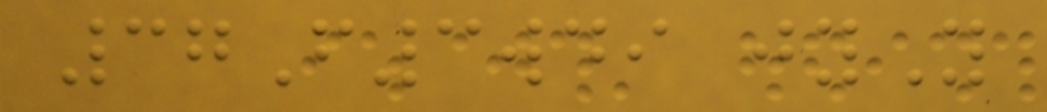37F3wdi jyY
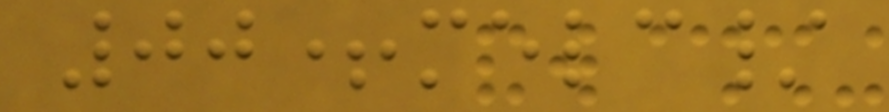00+melc/
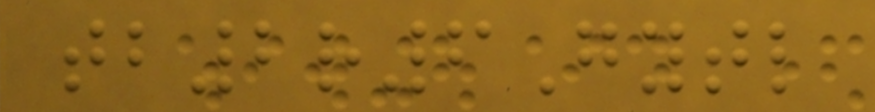tb2r6Gytl
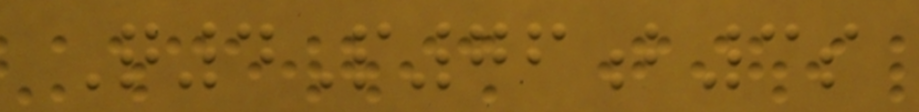Q4P76b3s
